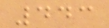443
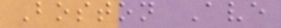Boston Ave
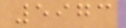5973
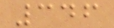346
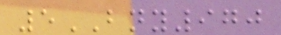5BNY970
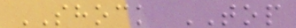SHOCK TOP
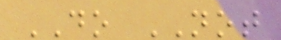DO NOT
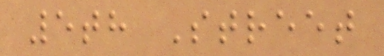5th Street
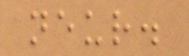neur.
